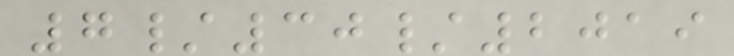7/30/2019
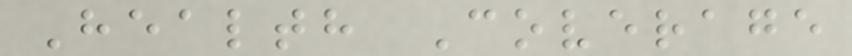Health Coverage
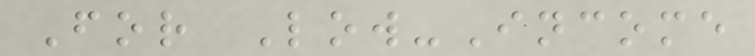For Low-Income
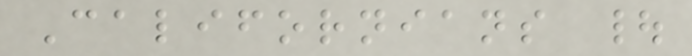Californians |
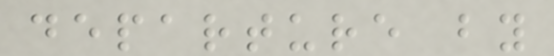departure by
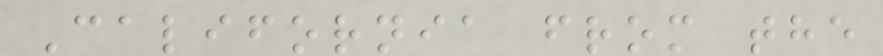California from the
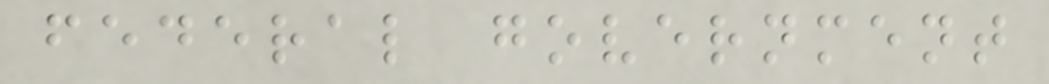federal government
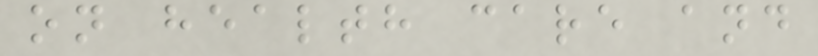on health care and
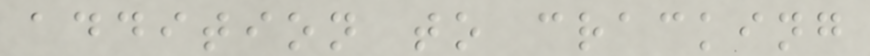addition to cracking
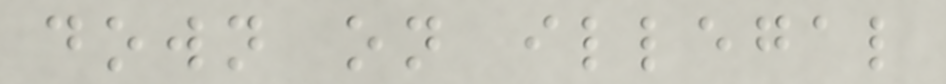down on illegal
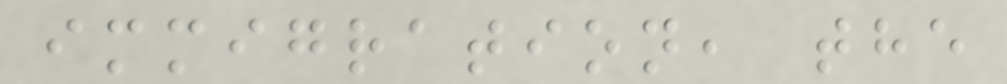immigration, the
